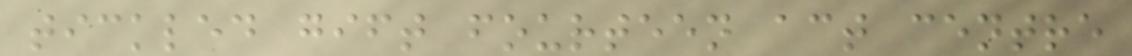tickled gift fourteen act centre
